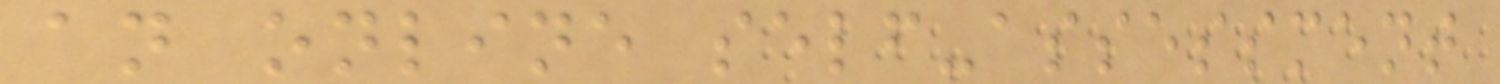an online self-assessment
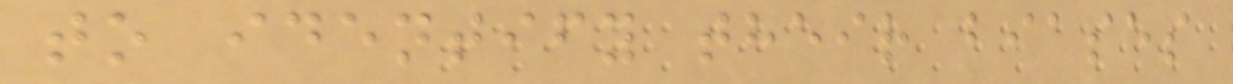to identify their biases
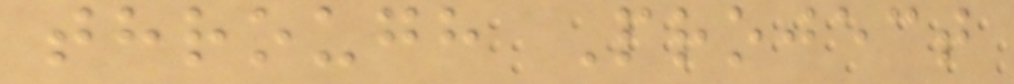through Project
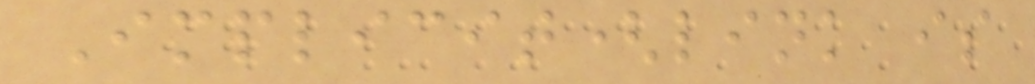Implicit(link is
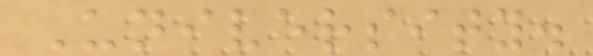University.
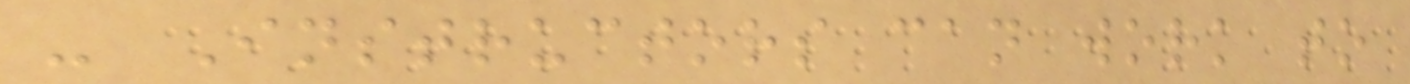- Instructors can work to
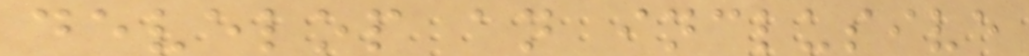develop an inclusive
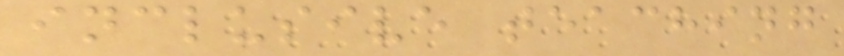inclusive teaching
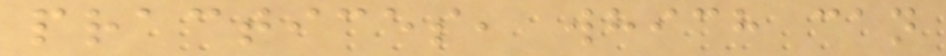practices, which can
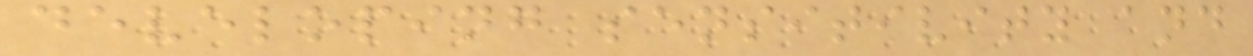developing sensitivity and
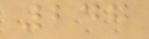247
